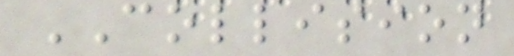COLLISION
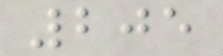205
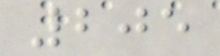205
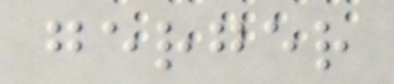gerger
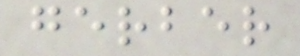gerber
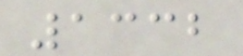1332
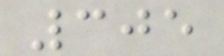305
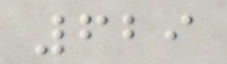629
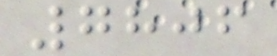7806
